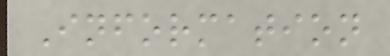Information
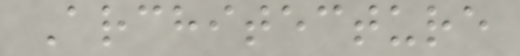Architecture
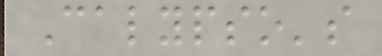Calypso's
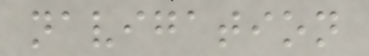navigation
